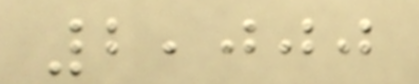2,000
